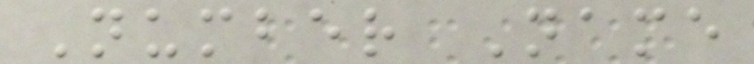Number Name
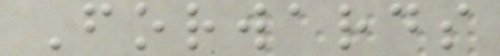Forwards
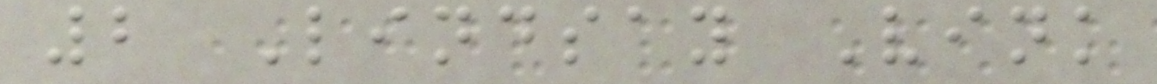2 Lindsay Vink
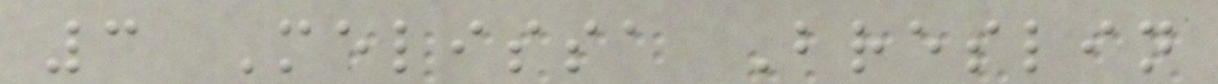3 Melissa Breslin
